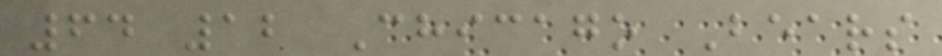64 12 Chicago Bears
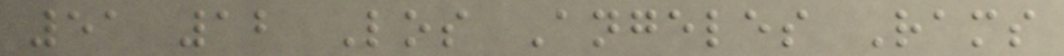51 12 Los Angeles Rams
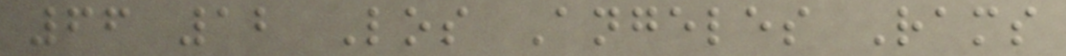66 12 Los Angeles Rams
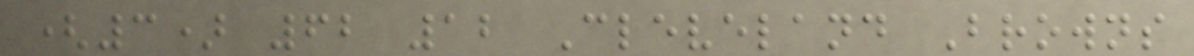(3) 62 12 Cleveland Browns
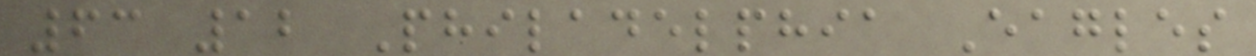63 12 Philadelphia Eagles
